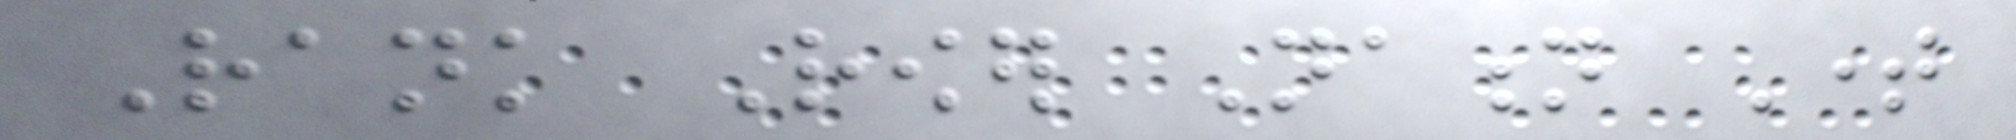Rank Rower Nation Time
